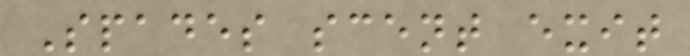Spades scent exit
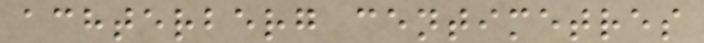achterberg centimetres
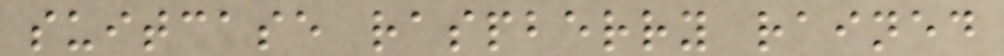suitcase raspberry rained
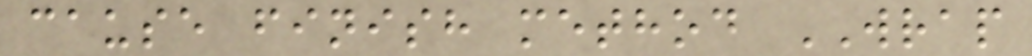cause finish method WRAP
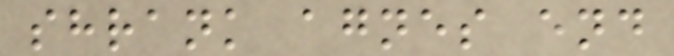shrank agnes end
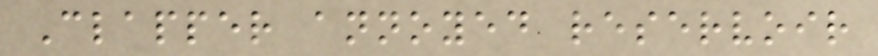Clapper annoyed reservoir
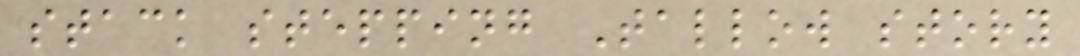stack stepping Tallow story
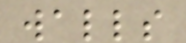walls
